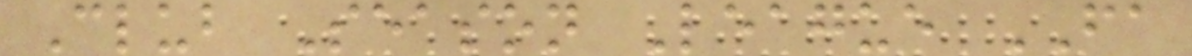Club Season League FA
